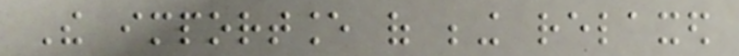The importance of being relaxed
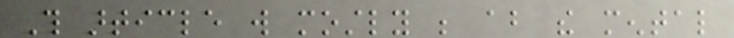This article will mostly be about the mental
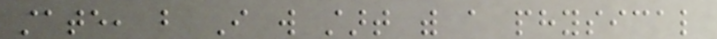state, but I will start with a physical
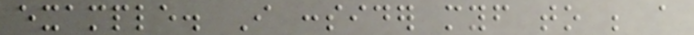example. I consider myself to be a
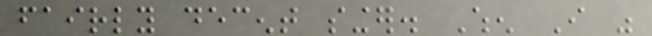fairly decent singer. When I was
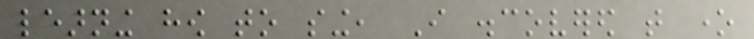learning how to sing, I discovered that one
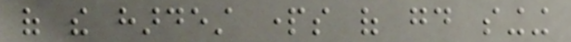of the hardest parts of good singing
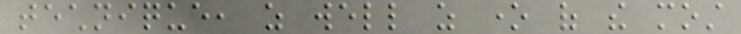technique, as well as one of the most
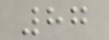87
